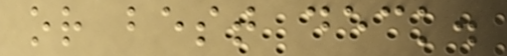or best deck.
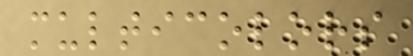multicolors
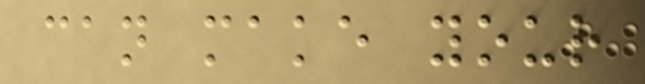can make your
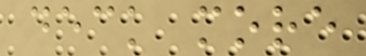deck more
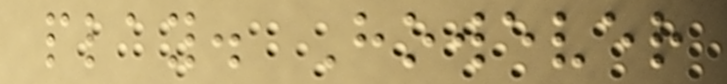play. However
